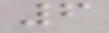6
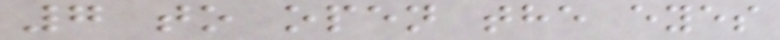7 to open the eyes
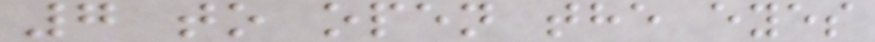7 to open the eyes
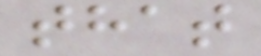that
